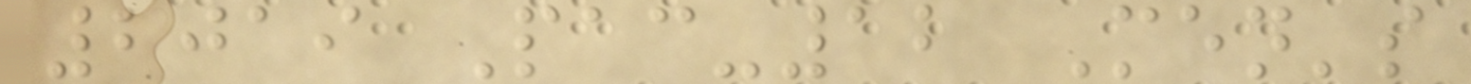2019 Pac-12 Men's
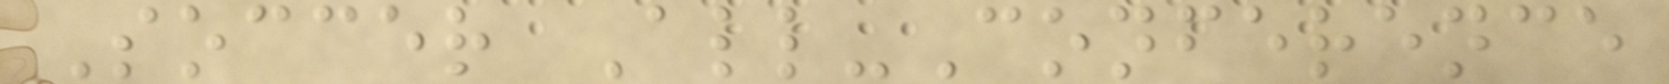Soccer All-Conference
